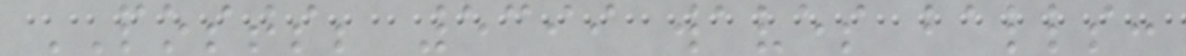POSTS; 5399 waves balls:
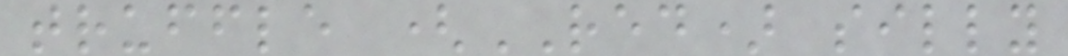truffle (RED) silly
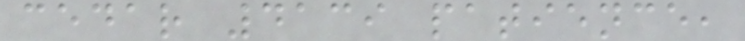cedar 4139 patience,
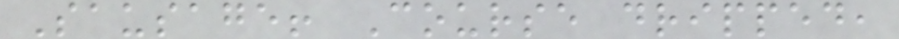Sausage! Course dripped,
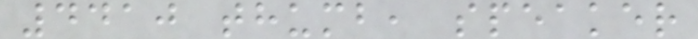4410 thumb, speaker
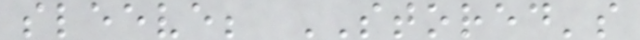sleeve; STORED's
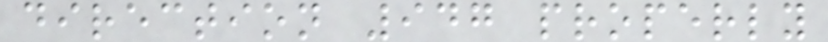direction 947 properly
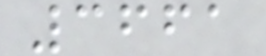3661
